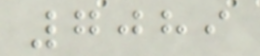7089
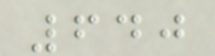640
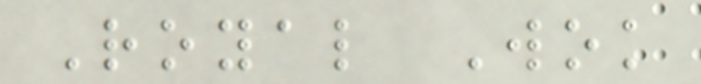Royal Wok
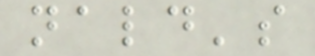nald's
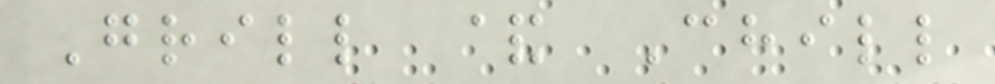Grill & Chill
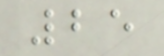25
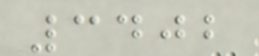3402
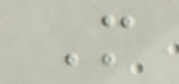M
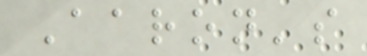Aaron's
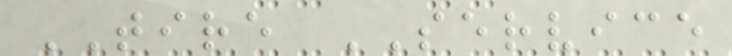TIRE SERVICE
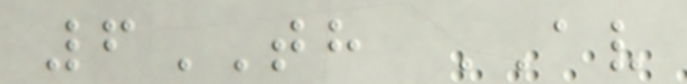6TH AV
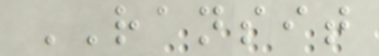RANSIT
